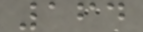164
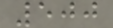500
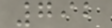792
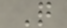Q
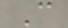C
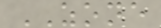ZONE
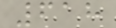618
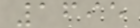1695
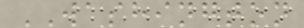WASHINGTON
